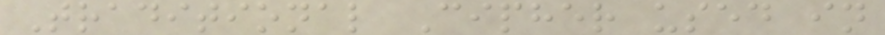Traditional Cipher used in
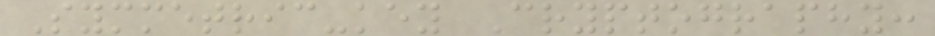Symmetric-key Cryptography:
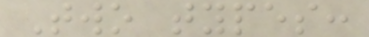Two types:
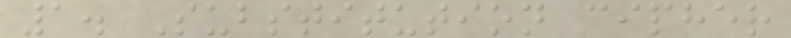1. Substitution cipher
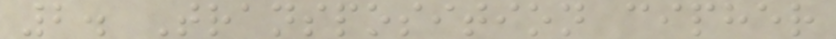2. Transposition cipher
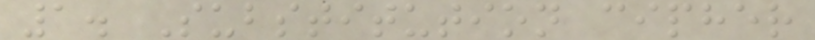1. Substitution cipher
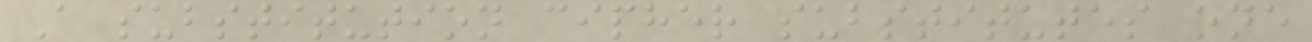A substitution cipher substitutes one
